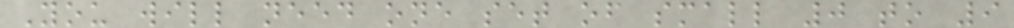You will need one set of small 0 to 9
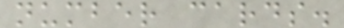number cards.
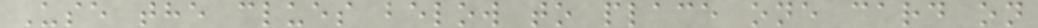Use the clues below to place one card on
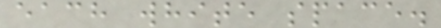each white space.
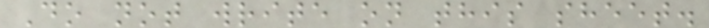Do not write on this sheet.
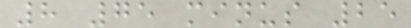8 75 minus 25
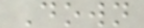Down
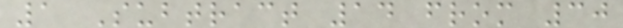1 Subtract 14 from 30
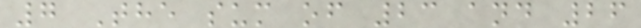7 The sum of 23 and 26
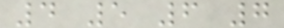4 5 6 7
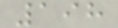198
